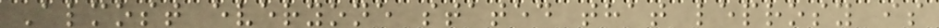Almost everyone stated that leprosy is
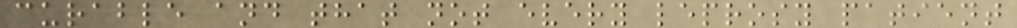curable and that not every leprosy patient
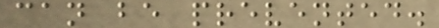can be prevented.
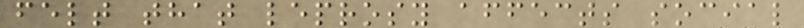felt that leprosy affects social
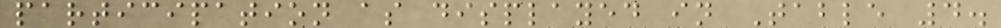participation as displayed in Table 4.
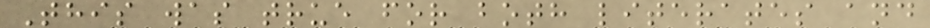This was true for both literates and
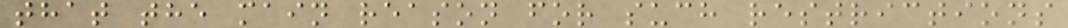that the main reason for such restrictions
